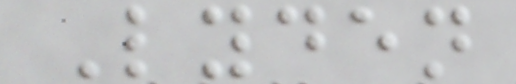Lyden
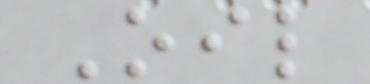Oil
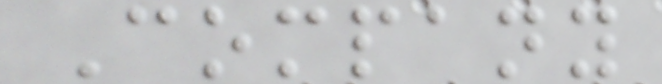Company
